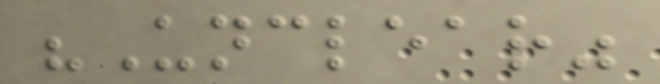"Unclear"
